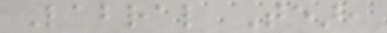Labral Tear,
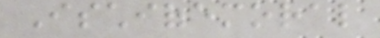Ischiofemoral
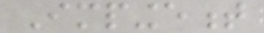Impingement
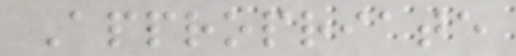Appropriate
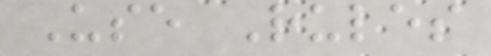Use Rules
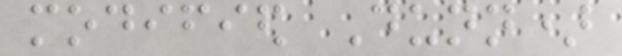modified Dunn)
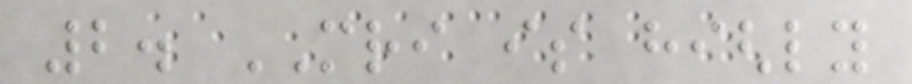2. MRI is highly
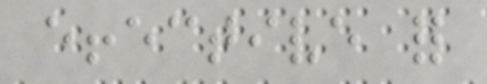effective for
